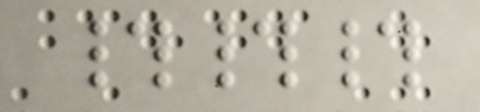###
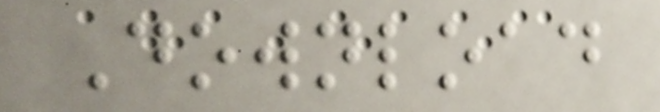Download
